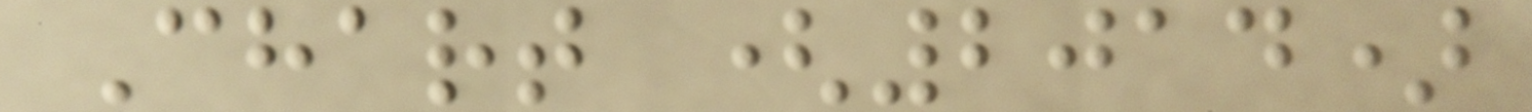Chart (2014)
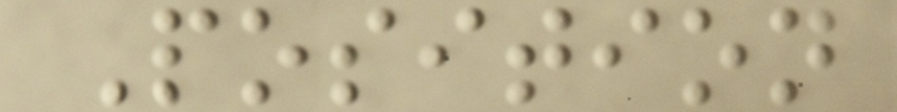Position
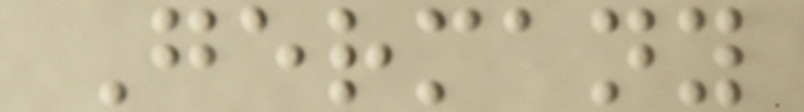Germany
